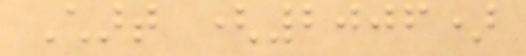Chart (2006)
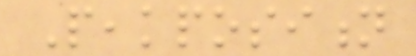Peakposition
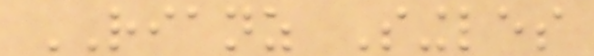RIANZ Singles
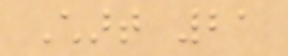Chart 21
